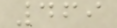469
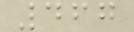467
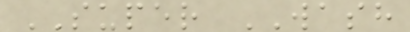SUPER WASH
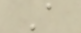A
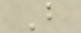B
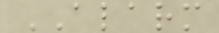ALARM
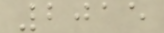2015
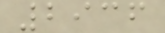2936
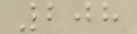208
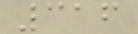316
